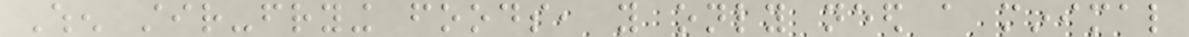When stir-frying foods, you only need a minimal
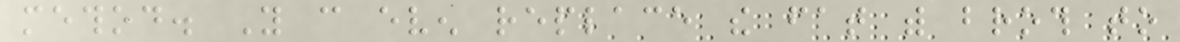method. You can even replace the fat with broth to
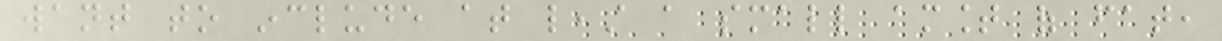want to include at least a small amount of fat,
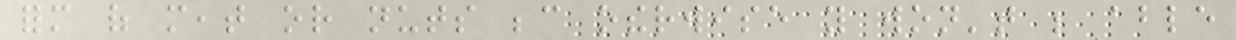form of meat or nuts because otherwise you won't be able
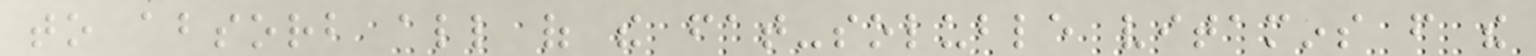to absorb all of the fat-soluble vitamins from the
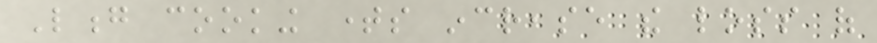Long cooking times increase the loss of
